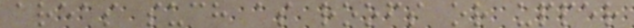areas such as roofs or upper
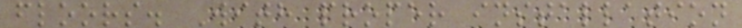floors. With proper installation
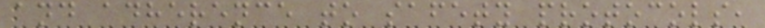and adherence to safety protocols,
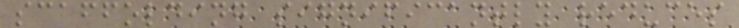scaffolding significantly reduces
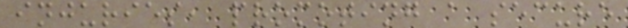injuries, promoting a secure
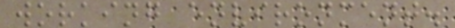working environment.
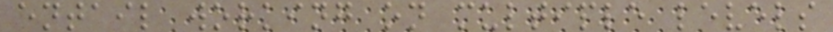entail working on multiple levels
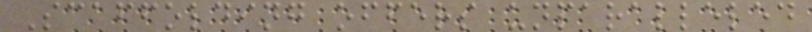Scaffolding offers unparalleled
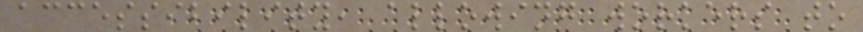accessibility, allowing workers to
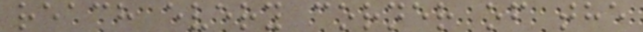reach every corner of the
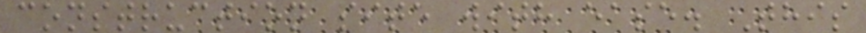construction site with ease. This
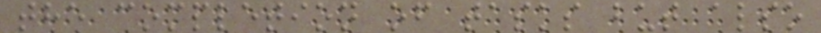the completion of tasks but also
